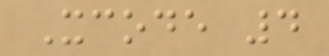Xcode 4
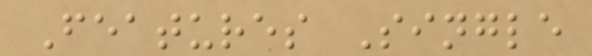Features Single
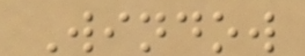Window
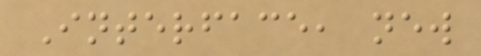Interface, new
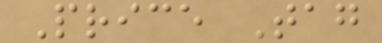Price Tag
